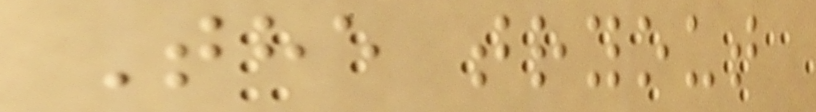The tryout
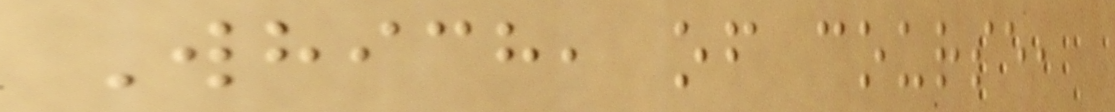Which, of course,
